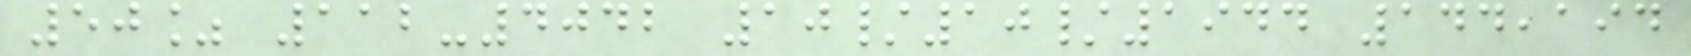50% 112-4042 10/10/1944 144,194
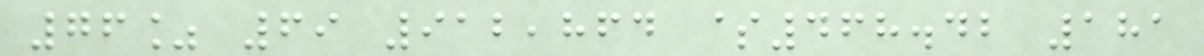76% 69 912,864 $468.42 181
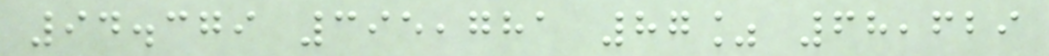94.379 395,781 87% 68,629
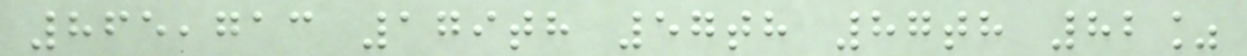865,713 179th 57th 87th 82%
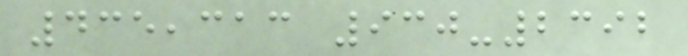435,313 930-2392
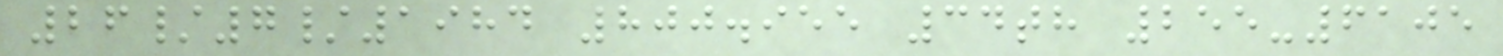26/7/1984 800.955 34th 255-6105
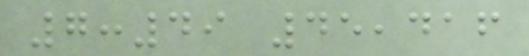7:49 45,416
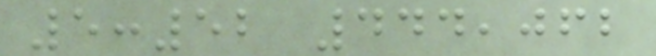5:52 444,062
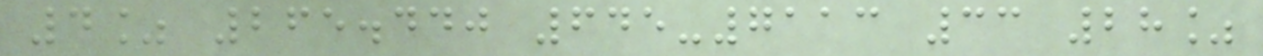4% 265.440 645-7113 33 28%
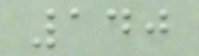140
